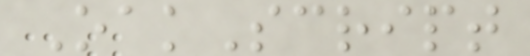OakScript
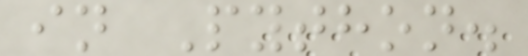in Python.
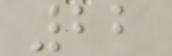22
